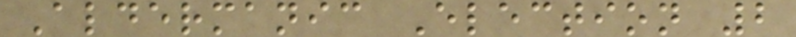Aldermanic Election 2
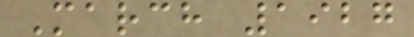March 1927
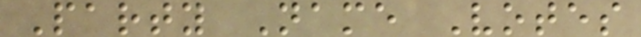Party Name Votes
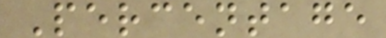Percentage
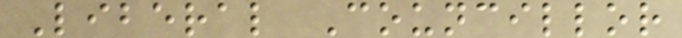Liberal Councillor
